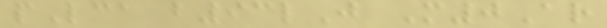pLca b93lJ M0Ar
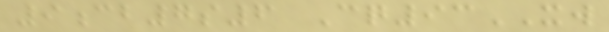9cb7s6 Cq93XW
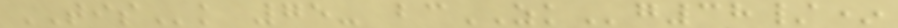TISk 75- bcZKg38/*
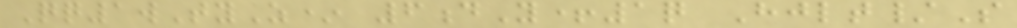Qq1wTyZ* 6dY+1q Hjlt/S
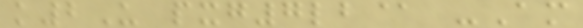k2U pxg7lb@ -Am
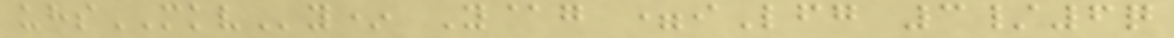uhsMKVy* Y@g =iLfg 3/6q
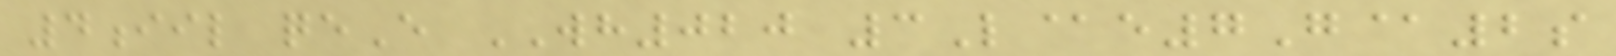4iil qeE WH020 3L@e7G@2s
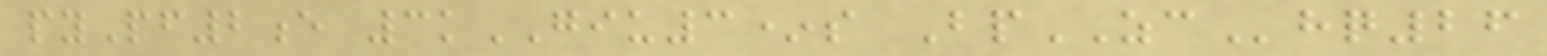pyPf2e 3kGIU3*s BpZChq26
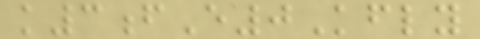k3fE0Kfly
